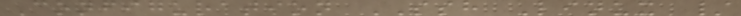Configuration SSH Linux /
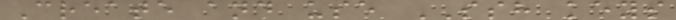Create and use SSH keys
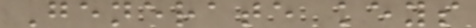Generate keys
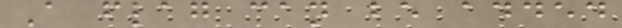A flag can be added
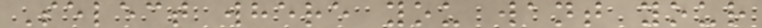Select where you want your
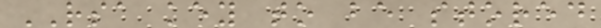RSA key to be stored
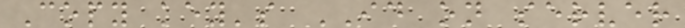Copy key's ID on server
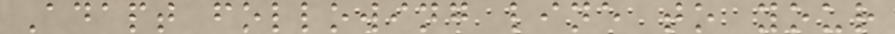Adapt following line to your
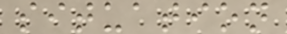situation
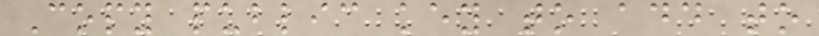Copy public key to add to
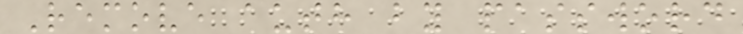Remove auth by password
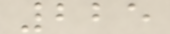225
